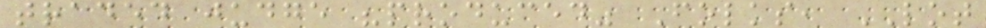traded judge "produced" Folks, LOT
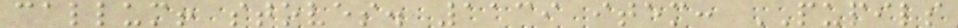callum! stoves. 1139 item: PUPILS
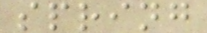spring
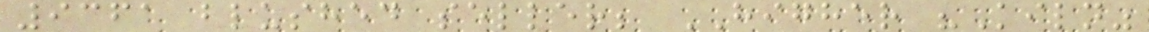9361 blushed seller; HIGHER "Kiln"
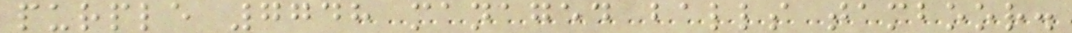purple 7748 managed balls tamboor.
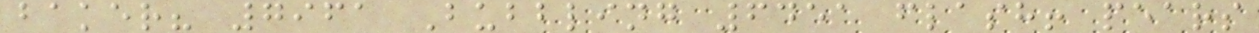baker? 7961 Bubbling 6451 flash! pears
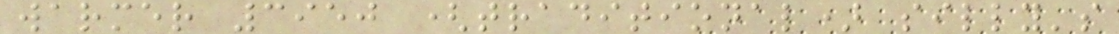warmer 3950 (traditional) silly's
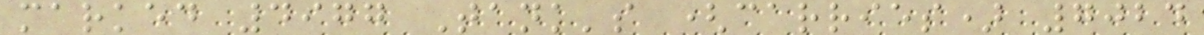marked 4977 Tank's (carries) 7024
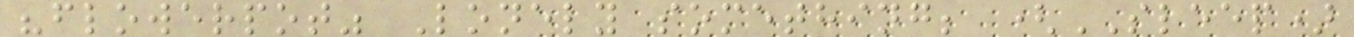"flowerpot" Lonely something; (SLEEP)
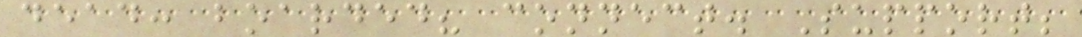dead: boarded? connect. Support;
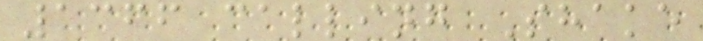1366 calling Shake
